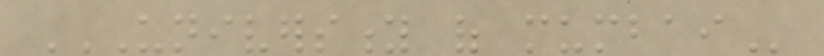UNIVERSITY OF MUMBAI
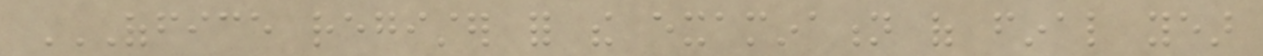OFFICE REGISTER FOR THE EXAMINATION OF FINAL YEAR
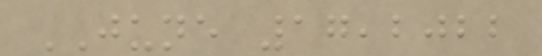JUNE 17,2022
